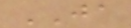JA
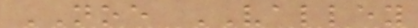NOE VALLEY
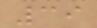39
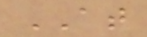AT
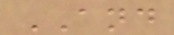AND
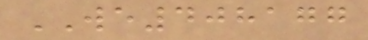WE408177
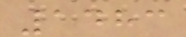1483
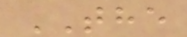THE
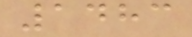1483
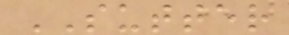SUTTER
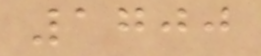1700
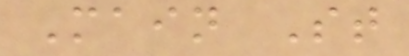Main St
